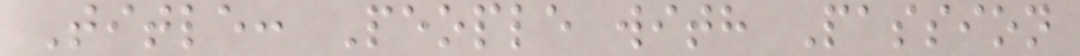Title: People with Passion
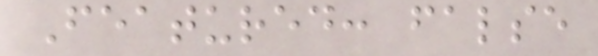Featured: false
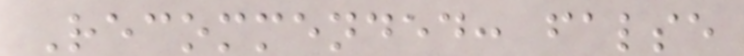Recommended: false
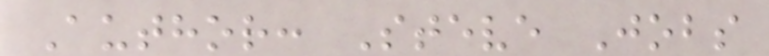Author: Steve Jobs
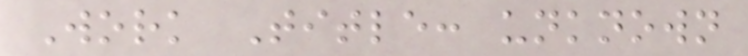Work Title: unknown
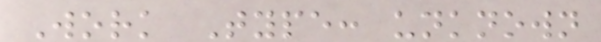Work Type: unknown
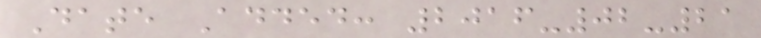Date Added: 2016-02-21
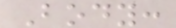Body:
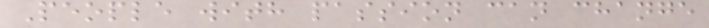People with passion can change
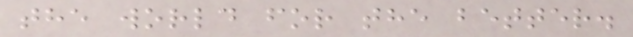the world for the better.
